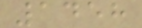1458
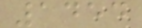1454
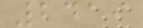2419
